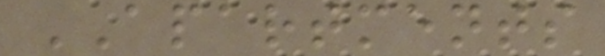APARTMENTS
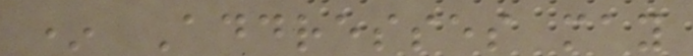* Addresses may
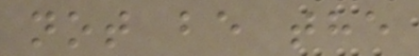not be the
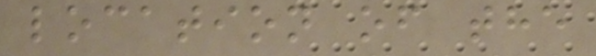location of the
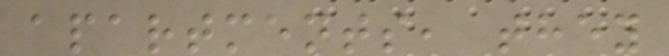apartments, they
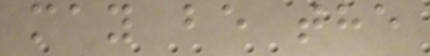may be the
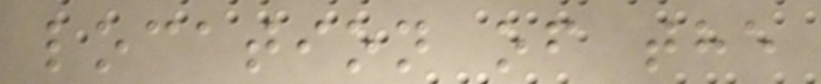location of the
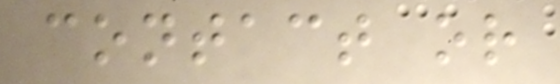contact or
